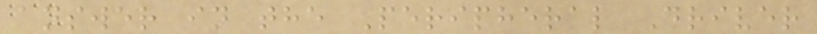answer in the Peripheral Driver
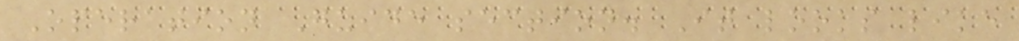Operation Guide section. It looks like
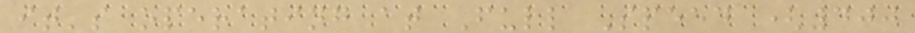it's operating at Full Speed (400
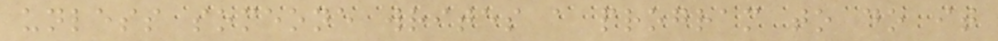unless someone writes a program to do it
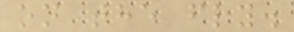on the fly.
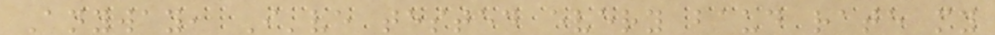Anyway, I've tested every baud rate my
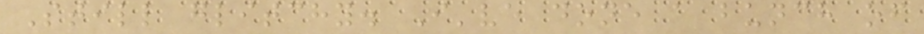Still glitchy. I've done a bunch of
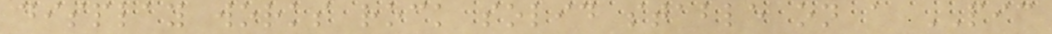display works rock solid stable on a PIC
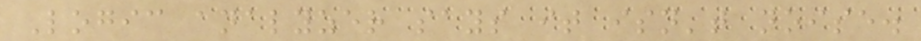Logic analyzer says it isn't noise.
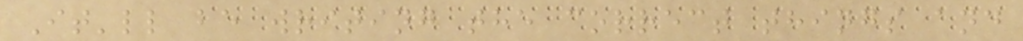It'll be writing the correct things and
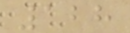128
